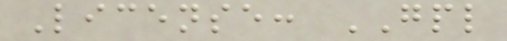License: GPL
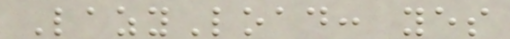LazyLoad: yes
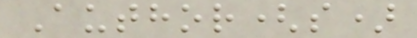Author(s)
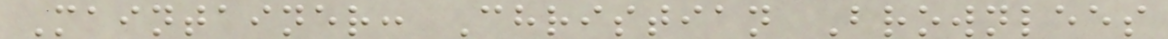Maintainer: Christian Brownlees
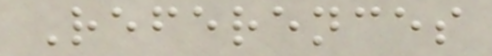References
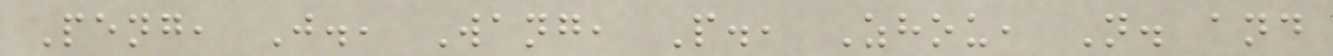Peng, J., Wang, P., Zhou, N. and
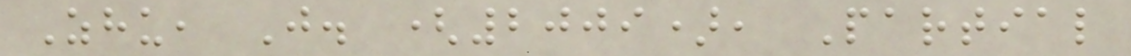Zhu, J. (2009), Partial
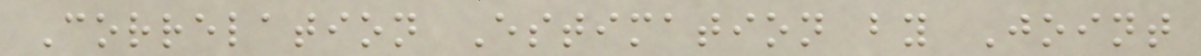Correlation Estimation by Joint
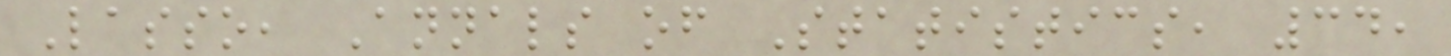Lasso, Annals of Statistics, 34,
